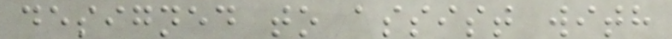designed to assist with
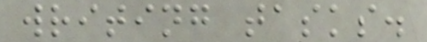writing tasks.
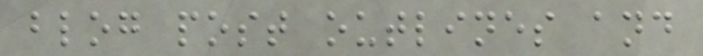blog post outlines and
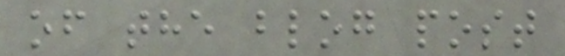of the blog post
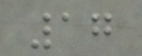17
